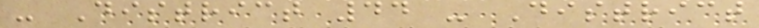- District 44 - District
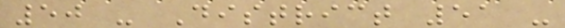50 - District 51 -
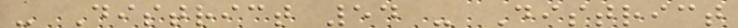- District 54 - District
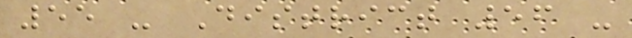55 - District 56 -
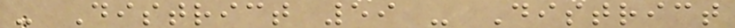- District 59 - District
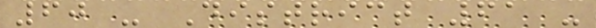60 - District 61 -
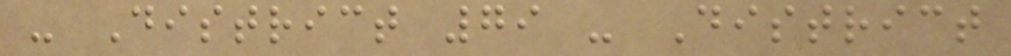- District 79 - District
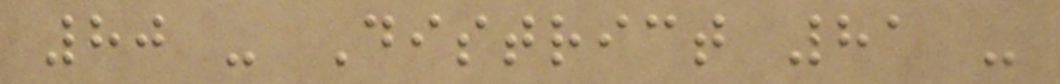80 - District 81 -
